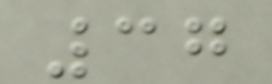37
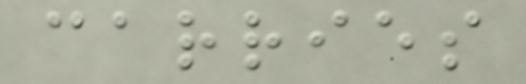carries
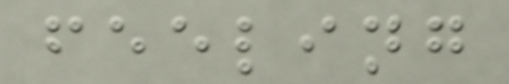feeling
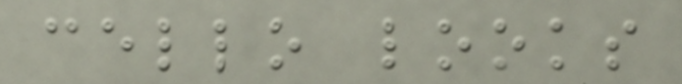cello looks
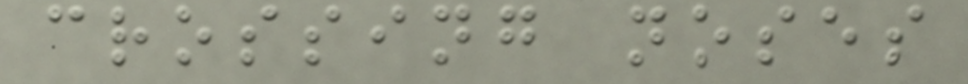crossing noses
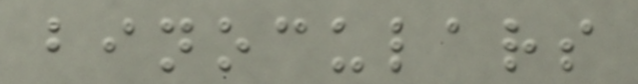binoculars
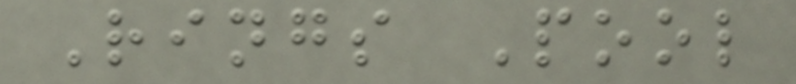Rings Pool
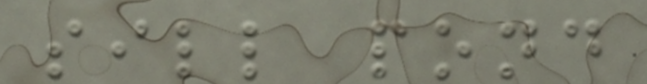sill pond
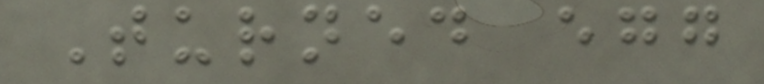Turned egg
